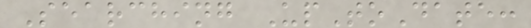Searching UpToDate:
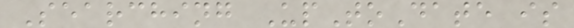Searching UpToDate is
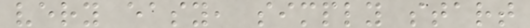very easy, simply start
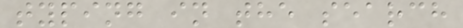typing in the search
